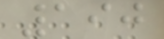190
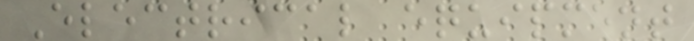Electrical equipment
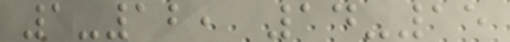1-12, 14-15
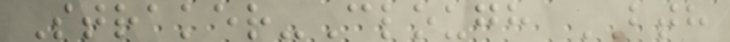Straker-Clough BTH
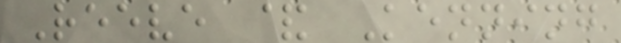Reeve & Kenning
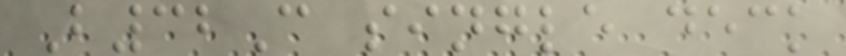B32C single deck
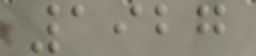1927
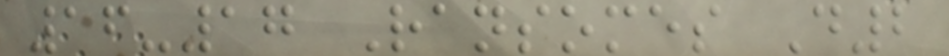16-17 Ransomes D2
